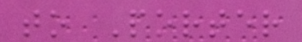to Porter
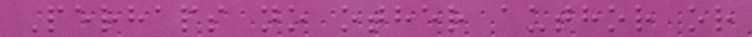Perhaps no other author or
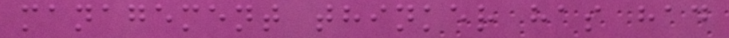management thinker has had
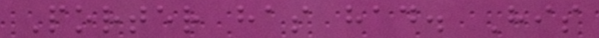Porter has had. His
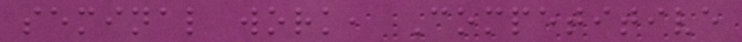seminal work, Competitive
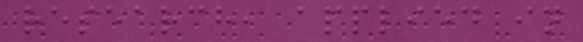research, applied in
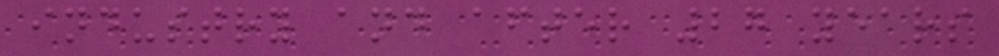industry and after 27 years
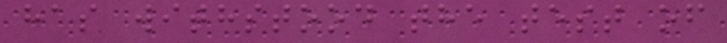has withstood the test of
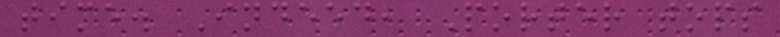time. Indeed, Porter tops
